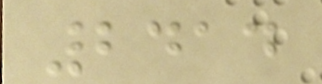2414
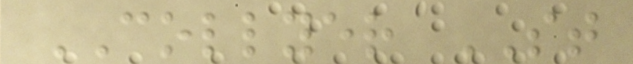COLLYER ST
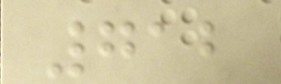712
